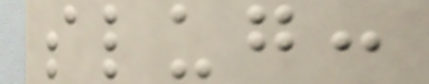slug:
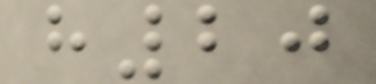h20
